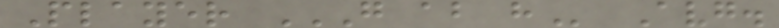Player G AB H Avg.
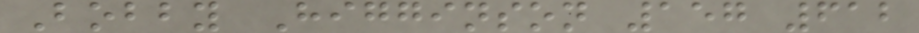Bobby Higginson 157 612
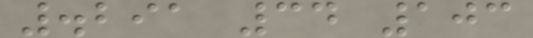.291 34 103
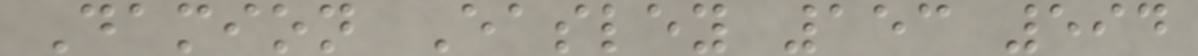Damion Easley 153 594
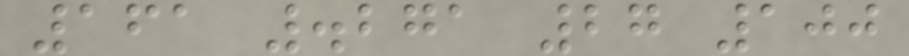161 .271 27 100
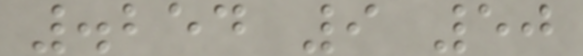.254 9 50
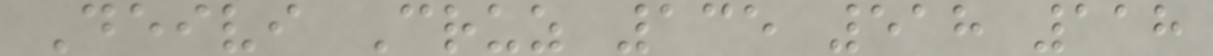Deivi Cruz 135 518 118
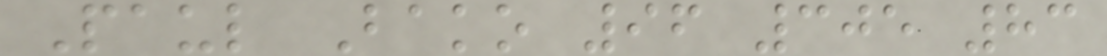Paul Bako 96 305 83
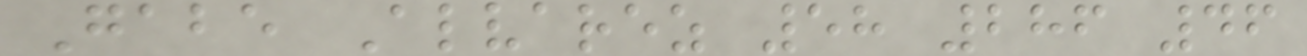Gabe Alvarez 58 286 46
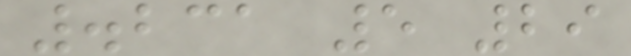.231 5 29
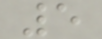5
